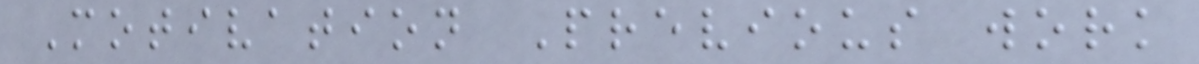Motivation Previous work
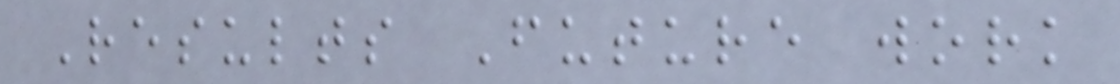Results Future work
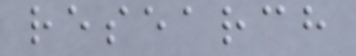research
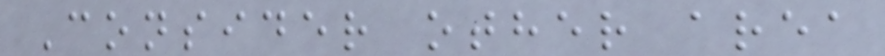Consider other area
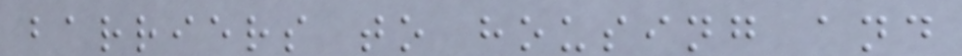barriers to housing and
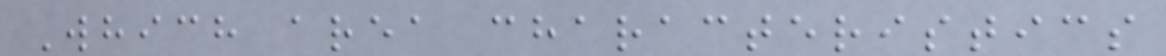Which area characteristics
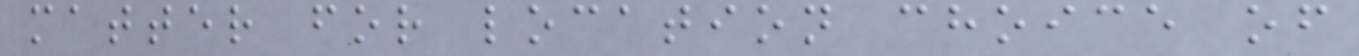matter for location choice of
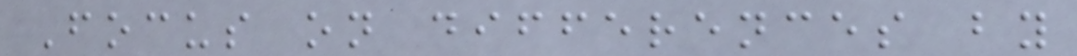Focus on differences by
